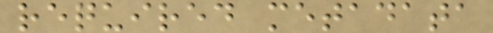required metadata
